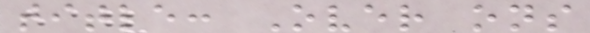title: Over ons
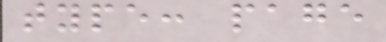type: page
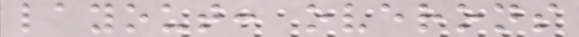layout: overons
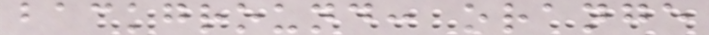background: orange
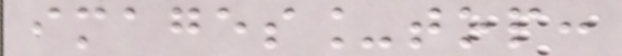images_top:
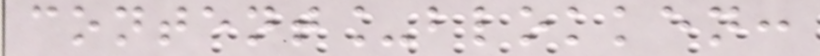content_blokken:
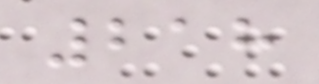218
